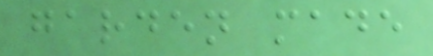garden made
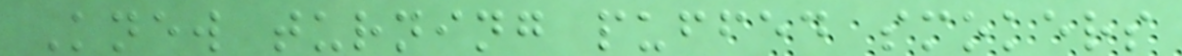Knew turning puffed smokers
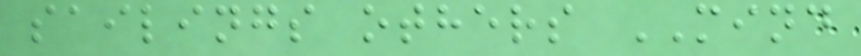sailings others MIND
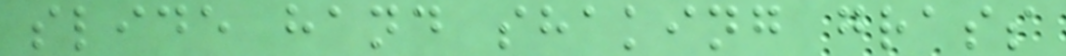slide hand shaking grass
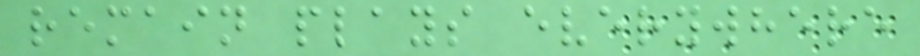remain plays everywhere
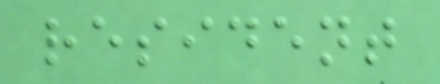resident
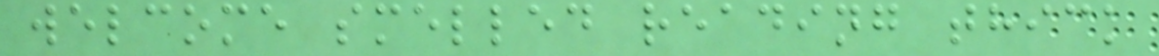welcome smelled reading thick
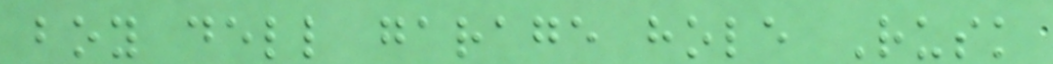boy dell garage hole Rusk
